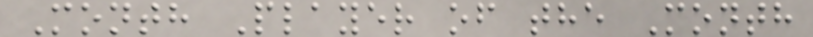Month Player of the Month
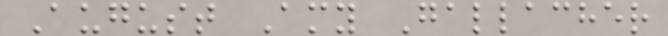August Amy Gallacher
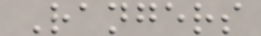Rangers
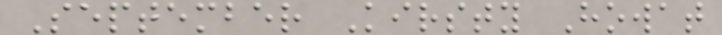September Kirsty Howat
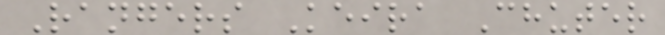Rangers Keira Chuter
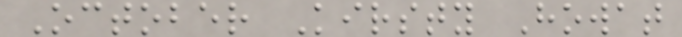October Kirsty Howat
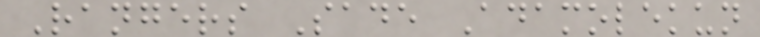Rangers Sade Adamolekun
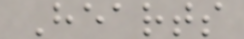Hearts
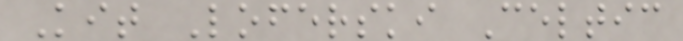Kit Loferski Celtic
